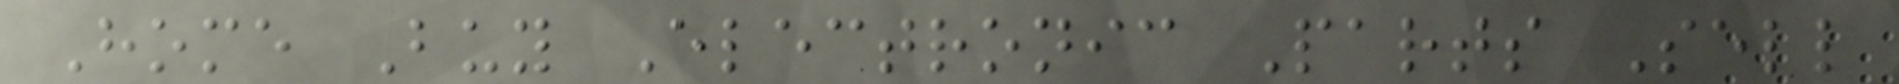Home Buy Electronic Parts Sell
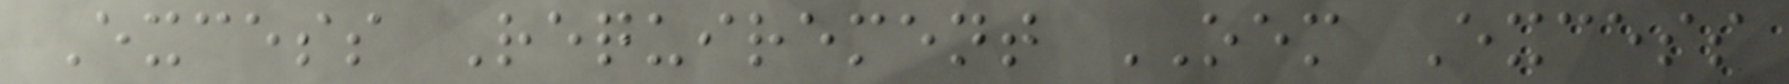Excess Requirement OEM Excess
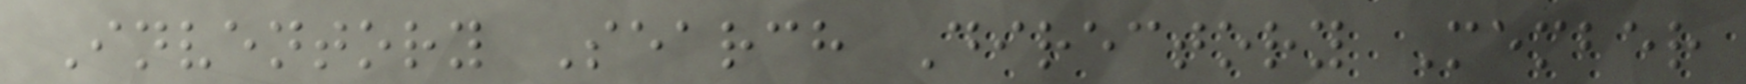Inventory Search Directory Member
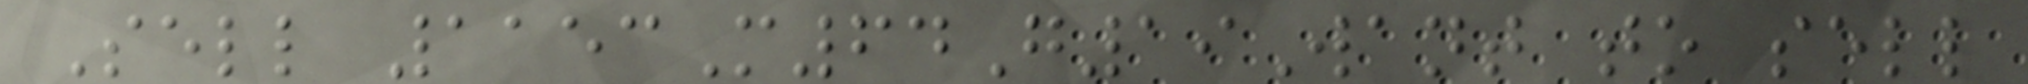Sell 1153M64G19Want to sell
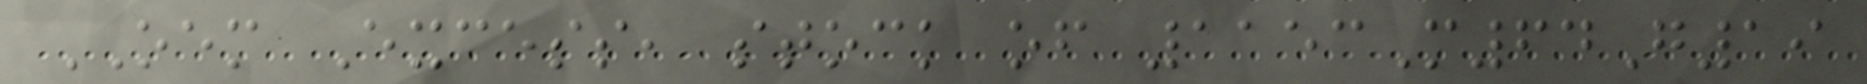OEM Excess, stock of 1153M64G19
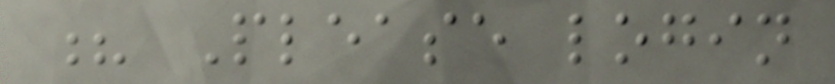? Please login
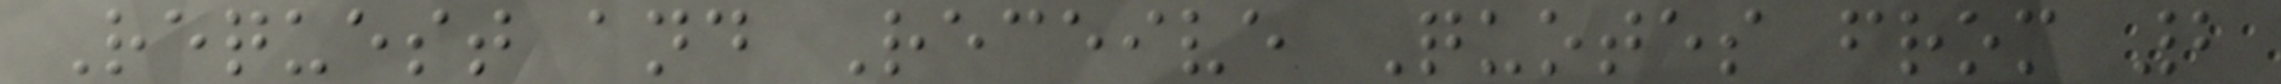Request and Receive Quotes from 2
